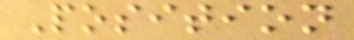Position
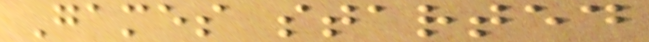Games started
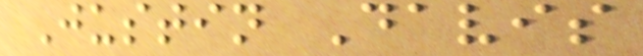Justin Davis
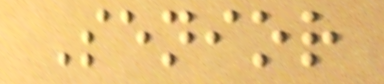Senior
